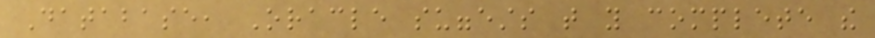Database, Oracle suggests that you complete the
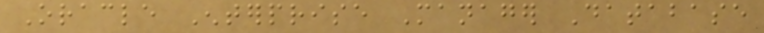Oracle Enterprise Manager Database
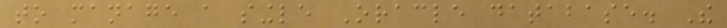to manage a single Oracle database. The
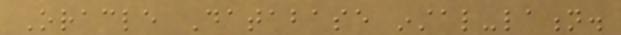Oracle Database instal-lation.
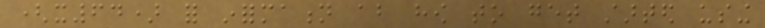(x64) for information about how to get started using
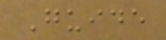Guide
